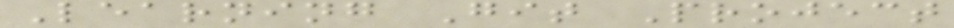Learning Git Project
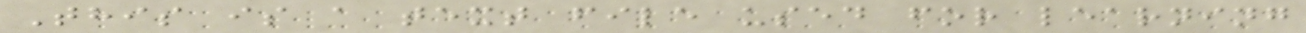This is a text file used for learning
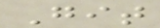Git
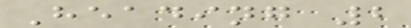Heading 2
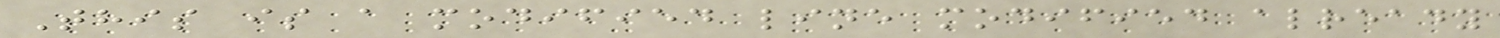This is a modified line modified already
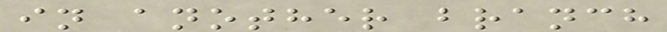in another branch
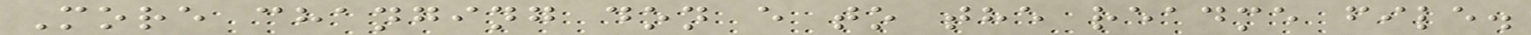More changing don e to the readme file.
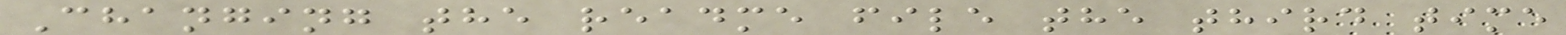Changing the readme file the third time
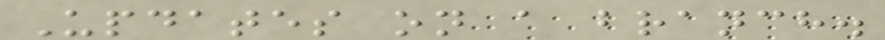Updates on a branch.
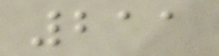211
